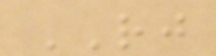RJ
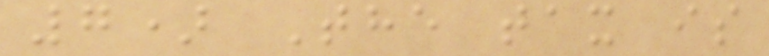7) The tax is
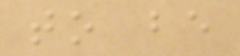to be
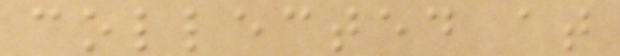collected at
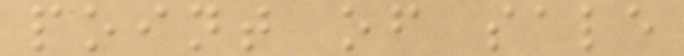point of sale
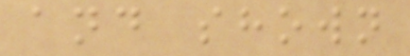and shown
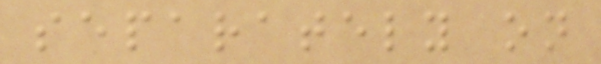separately on
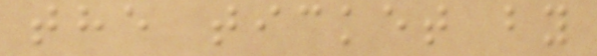the ticket by
